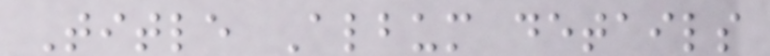Title Album details
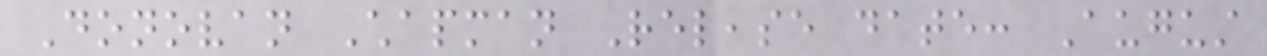Donovan Chapman Release date: August
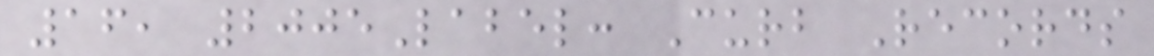16, 2005Label: Curb Records
